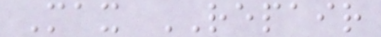Max REPAIR
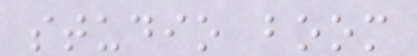studio boom
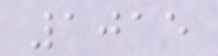1015
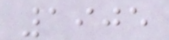1905
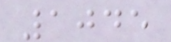1045
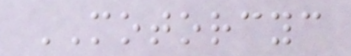MOTORCYC
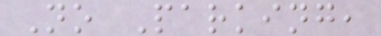No Parking,
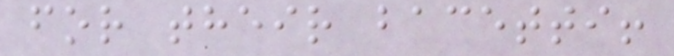for their bacetti!
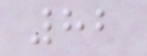82
